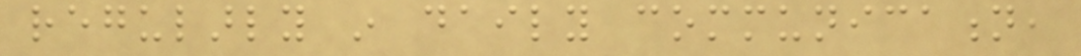regularly in daily communication,
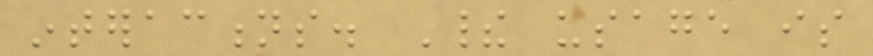interactions. Their usage is
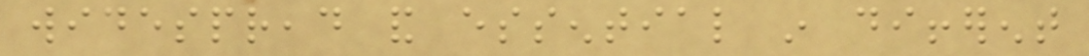widespread and essential in different
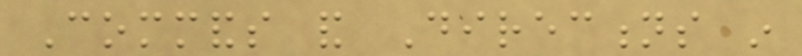Commands and Directions in
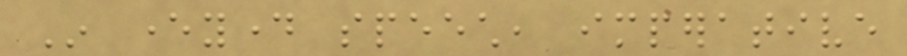In everyday speech, imperative
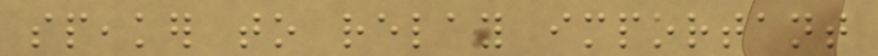speaker to relay important
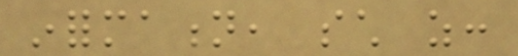information, such as:
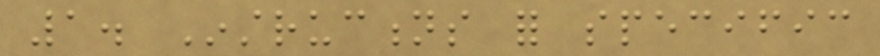1. Instructions for specific
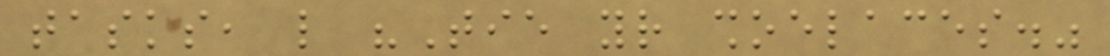tasks, like "Tie your shoelaces."
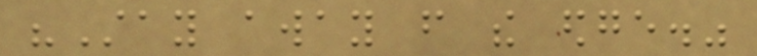"Stay away from the edge."
